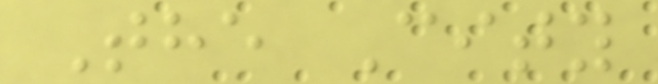The City
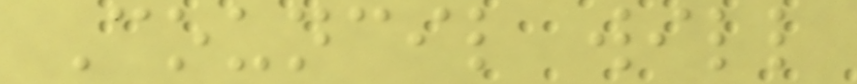Council will
